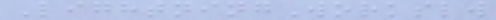LightningWorkslw
